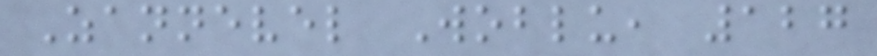Zannevel Woblu, 127
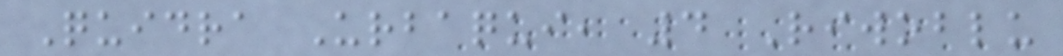Quidra Urbaqui, 4 Riwoblu
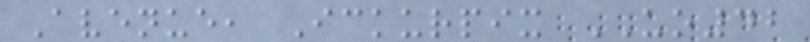Avenue, Ickurpix UO42
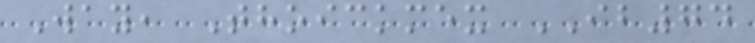Way, Thoickmex IB74
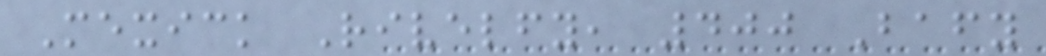Mexick Rivelfy, 400 Bafy
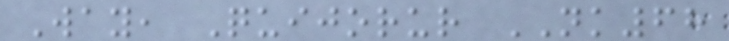Way, Quijorur NK68
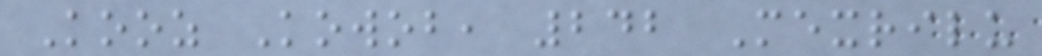Kooz Kowob, 242 Mexrilu
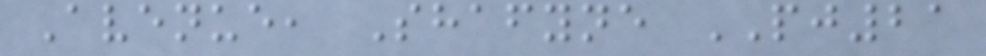Avenue, Shafyne PJ21
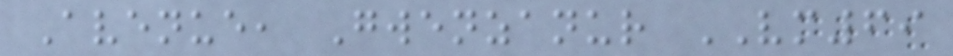Avenue, Gwenzanur VM69
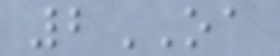2OA
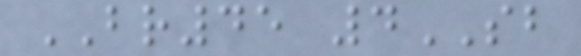BR45 4SB
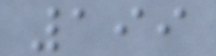199
